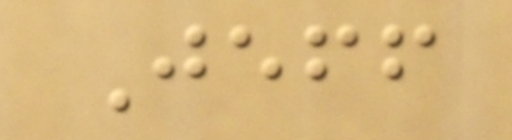Jeff
